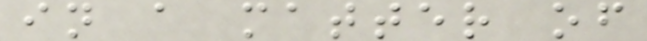in a matter of
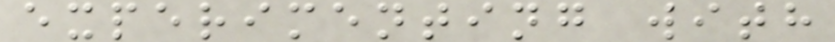experimenting with
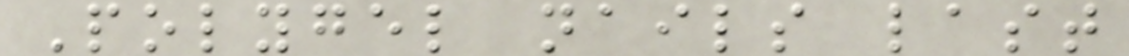Polygel nails last
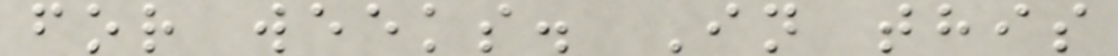for weeks. In this
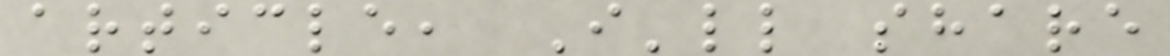article, I'll share
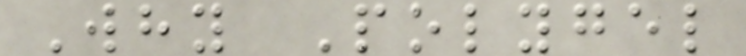Why Polygel
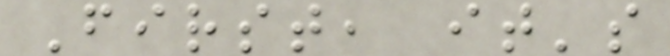First, it's
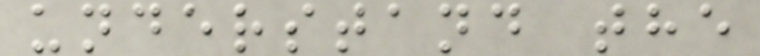understand the
